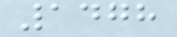1478
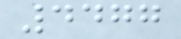4477
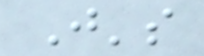J's
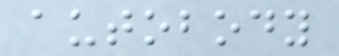autobody
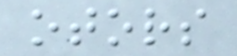otors
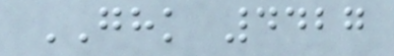GHK 4427
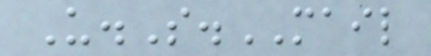U.S.MAIL
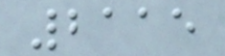2115
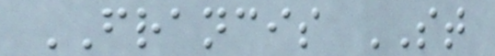FRANCIS ST
